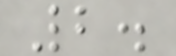2.
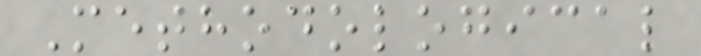Methodological
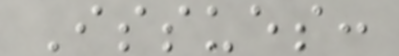Issues:
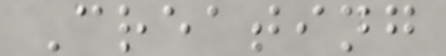Creating
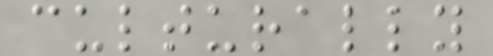culturally
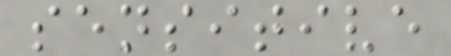sensitive
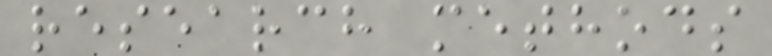research methods
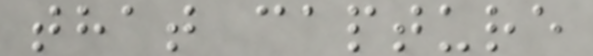that capture
